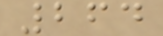264
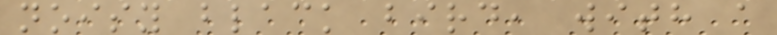noisy black bird, with a
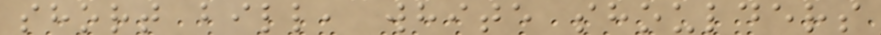short bill, white shoulders
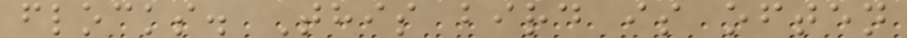flocks. This bird is often
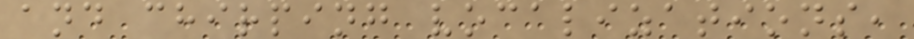and chirping vocalizations,
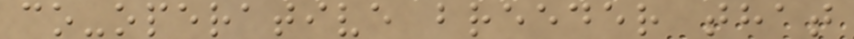co-operative breeder that
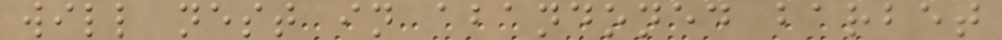will nest in abandoned barbet
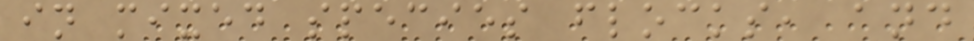in mixed species flocks, and
